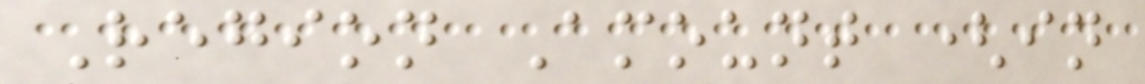Region Amount (in
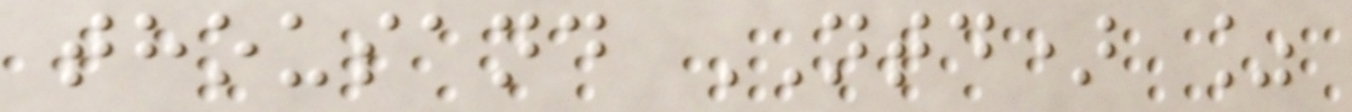thousand NTD) %
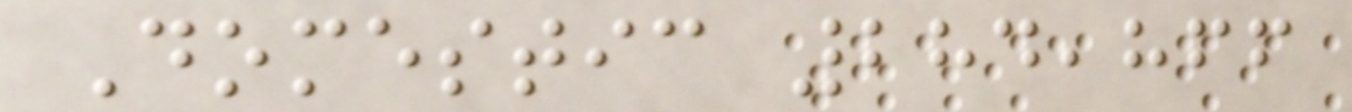Domestic 284,866
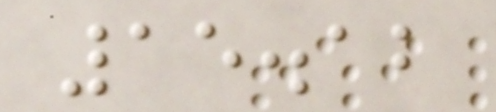15.12
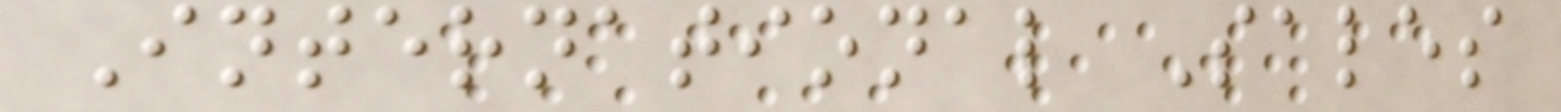International Sales
